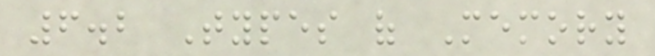6.2 Types of Memory
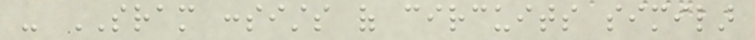- SRAM consists of circuits similar
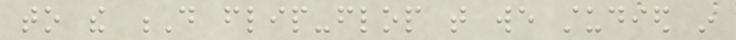to the D flip-flop that we studied in
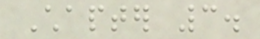Chapter 3.
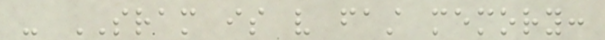- SRAM is very fast memory:
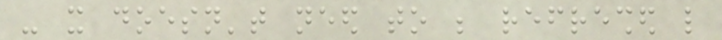- it doesn't need to be refreshed like
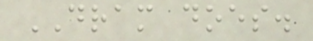DRAM does.
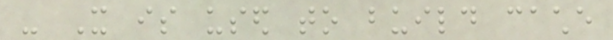- It is used to build cache
